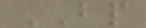BP
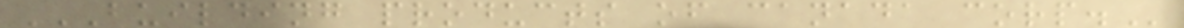BUILDING PRODUCTS OF CANADA CORP.
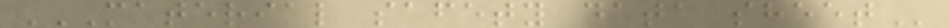MATERIAL SAFETY DATA SHEET
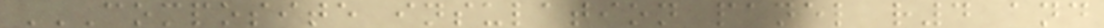COMPOSITE INSULATION PANEL R4 AND
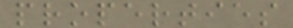properties
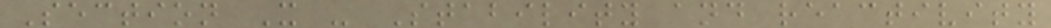Section X - Stability and reactivity
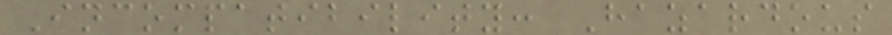Incompatibility: Hazardous
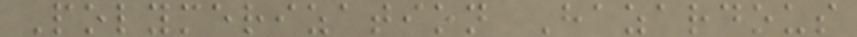Polymerization Hazardous
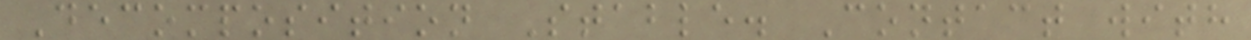Decomposition Stable. Contact with
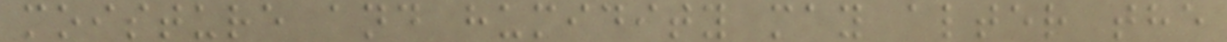moisture and humidity may alter the
